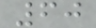60
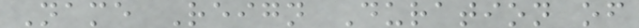Name Reign Duration of
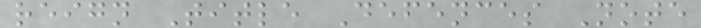reign Title Defences Note
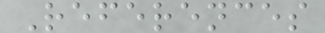References
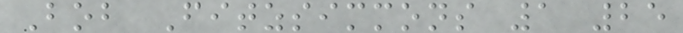Bob Fitzsimmons 1 25
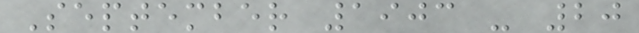September 1903 - 20
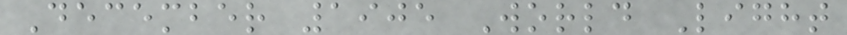December 1905 World Light
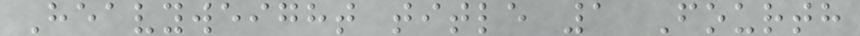Heavyweight title 1 Fourth
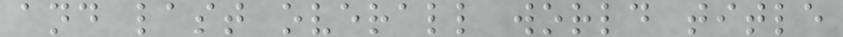and last overall world title
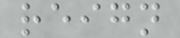reign
